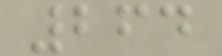264
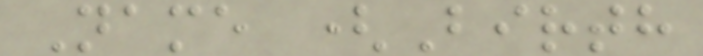Name (Birth
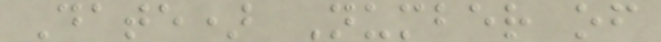Date) Number of
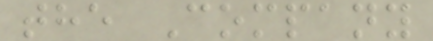the Company
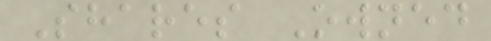Shares Owned
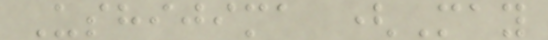Ushijima (May
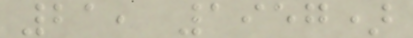21, 1957)
